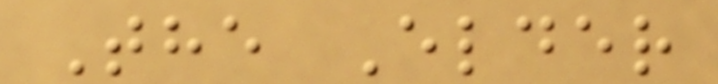The Elder
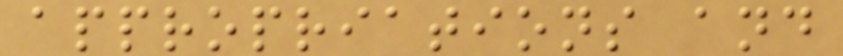appropriations and
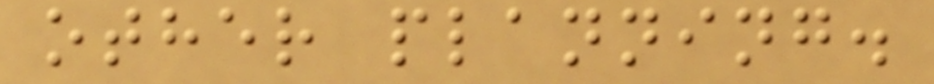other planning.
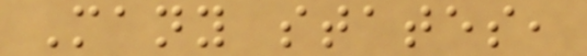Many states,
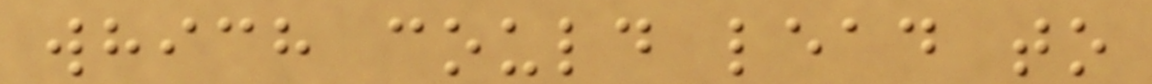which could lead to
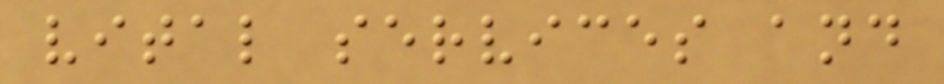vital services and
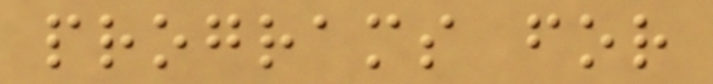programs for
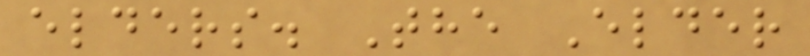elders. The Elder
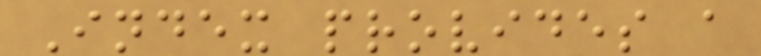Index provides a
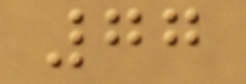77
